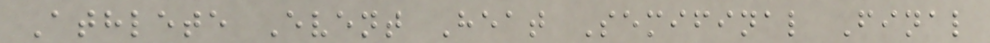Athlete Event Heat Semifinal Final
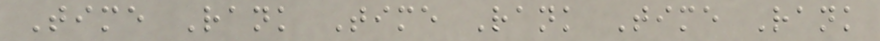Time Rank Time Rank Time Rank
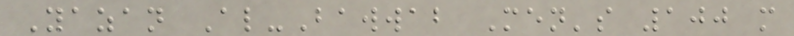Yazan Al-Bawwab Men's 100 m
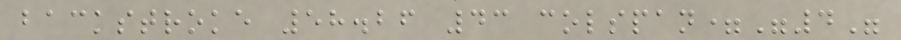backstroke 58.26 43 colspan="4"
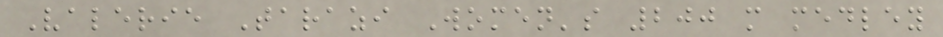Valerie Tarazi Women's 200 m medley
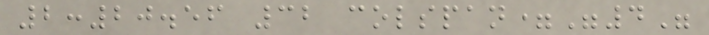2:20.56 32 colspan="4"
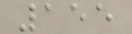155
